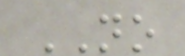NO
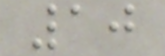10
